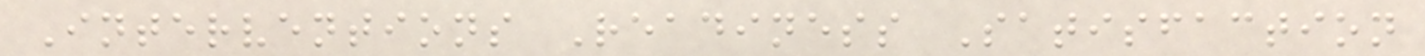Interventions Readiness Satisfaction
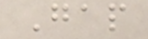Gap
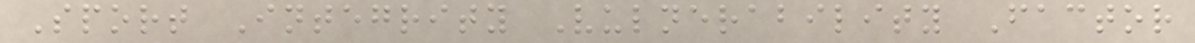Sport Integrity Vulnerability Factor
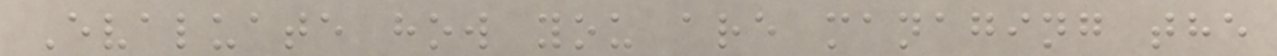Evaluate how you are managing the
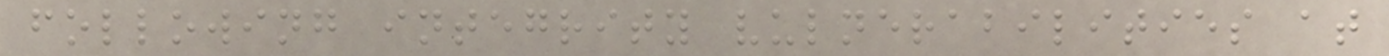following integrity vulnerabilities at
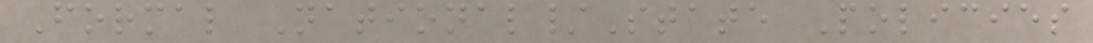Formal National/State Policies
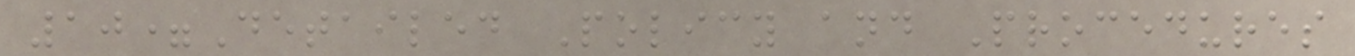10=Detailed Policy and Procedures
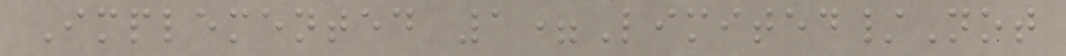Implemented 1=Limited/Not
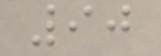90
